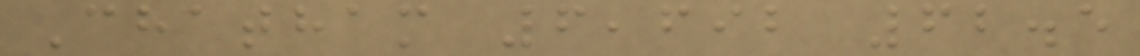Chatham 6,692 62.5
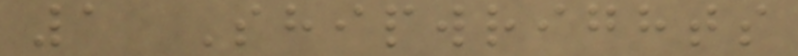1 Shipwrights
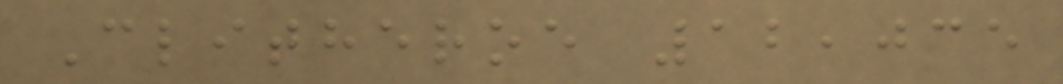Clitheroe 12,035
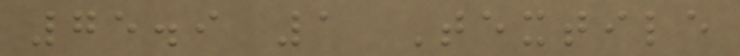75.9 1 Textile
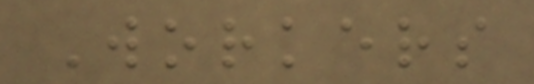Workers
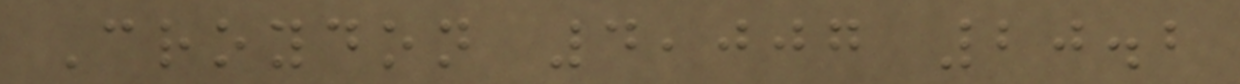Croydon 4,007 20.2
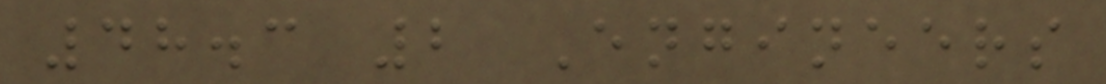48.3 2 Engineers
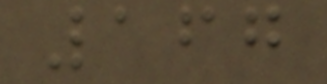167
